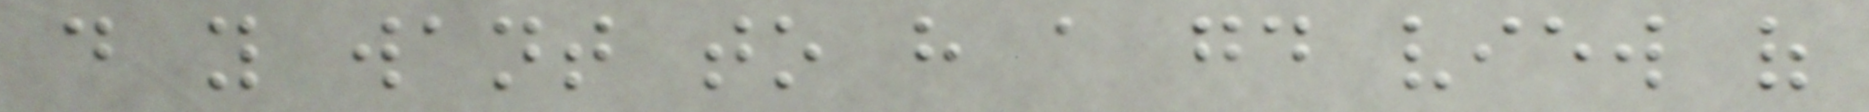do you want to have a good view of
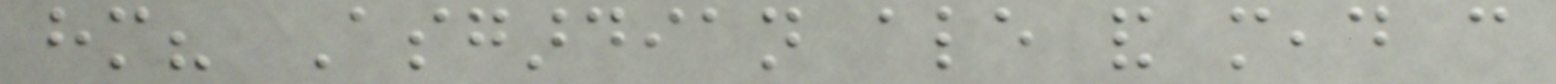him? Asgardian ale and mead can
